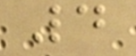4
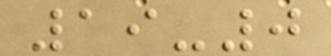19-0
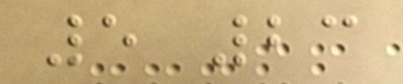5 23
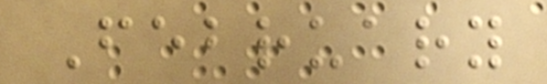February
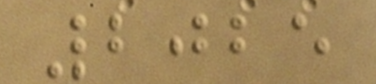2025
